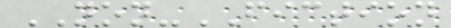NON-FICTION
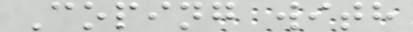Coping with
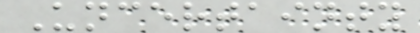Uncertainty
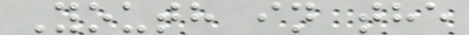Youth in the
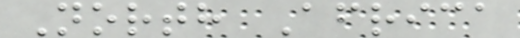North Africa
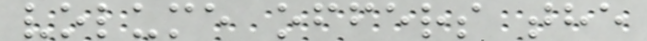volume offers the
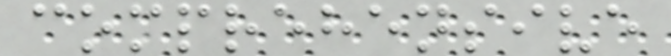comprehensive
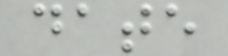date
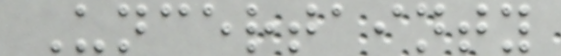Uncertainty
